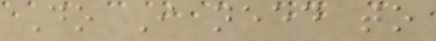Do I need to
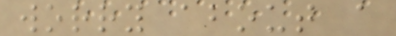worry about a
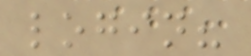login?
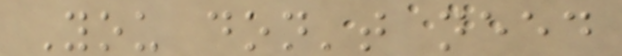You don't need
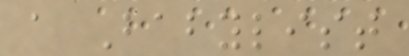a Babylist
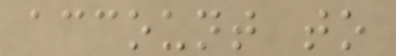account to
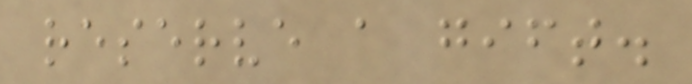reserve a gift.
